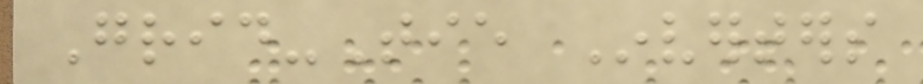Grid-Tie Inverters
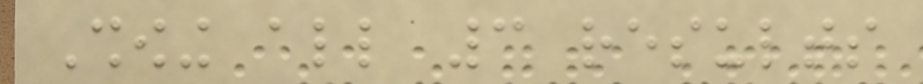Showing all 3 results
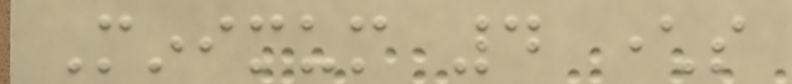Minimum 4 characters
